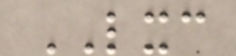LXC
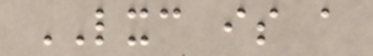LXC is a
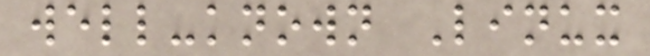well-known Linux
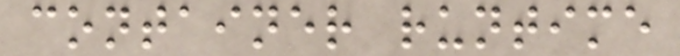container runtime
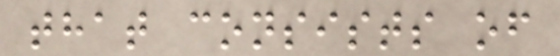that consists of
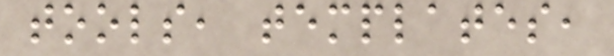tools, templates,
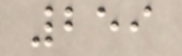259
